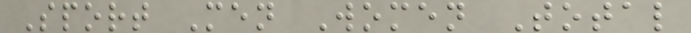Sport Men Women Total
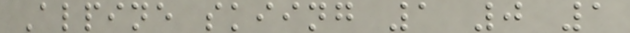Alpine skiing 1 0 1
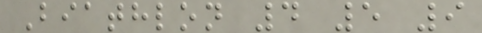Biathlon 4 5 9
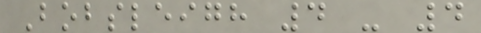Bobsleigh 4 - 4
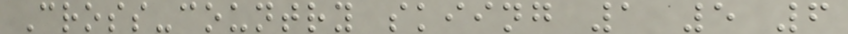Cross-country skiing 1 5 6
